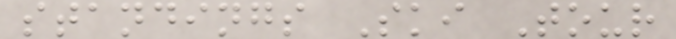standings Ski Tour
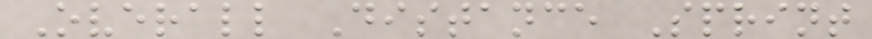Overall Distance Sprint
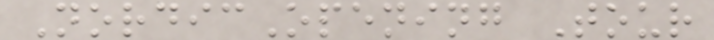NordicOpening Tour
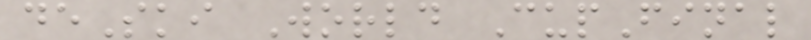deSki World CupFinal
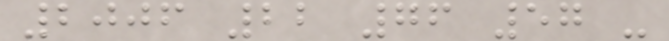2006 22 76 57 -
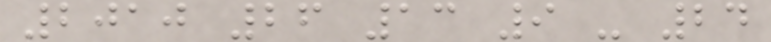2010 26 13 9 - 24
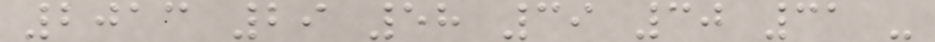2013 29 58 39 30 31 -
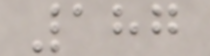187
